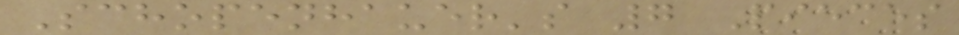Schopenhauer's 7 Pieces
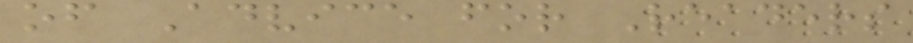of Advice for Readers
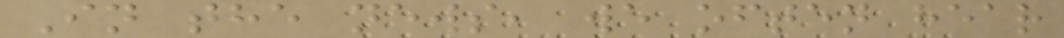In the news, we often hear
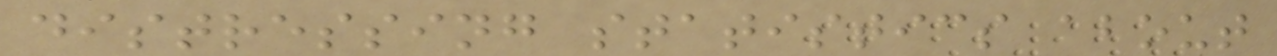distressing statistics about
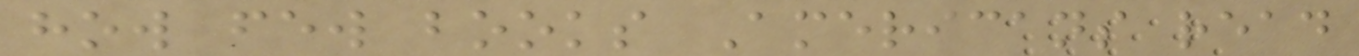how few books Americans read
